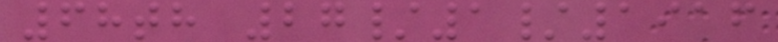68th 27/1/1916
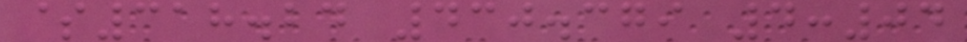$318.24 430.379 4:04
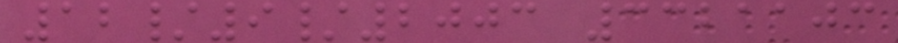12/9/2003 3321103
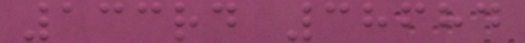133rd 38684
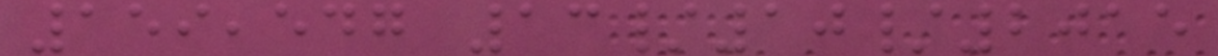159,547 13/10/2015
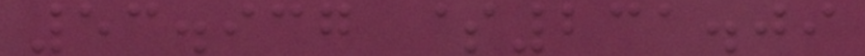53.937 $231.09
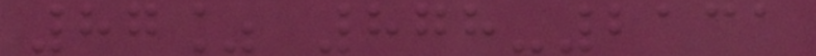87% 878-2131
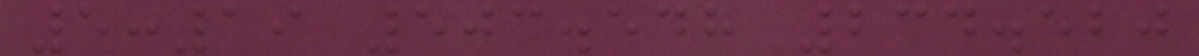5:19 503.548 234.520
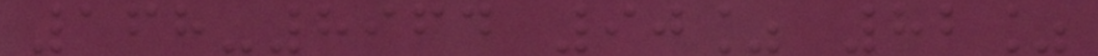168-8964 90% 82%
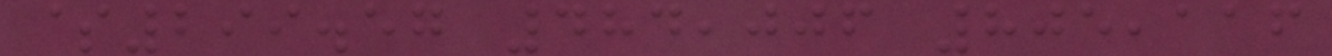$299.57 484,006 805,116
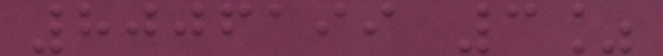8006199 3%
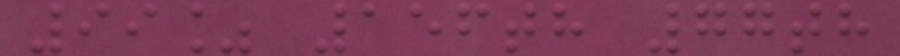99% 156th 77th
